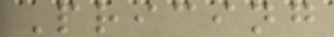Pricing
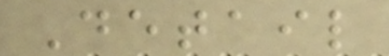Detail
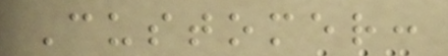Customer:
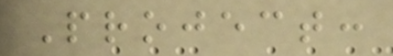Project:
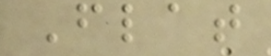Flat
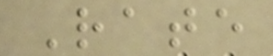Rate
